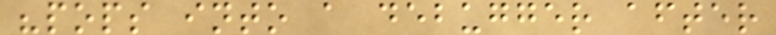"pops into a debugger after
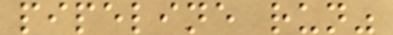pipeline run"
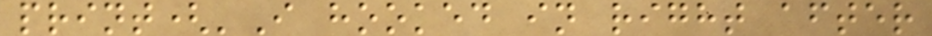print('I hooked in right after
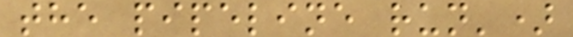the pipeline run')
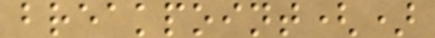breakpoint()
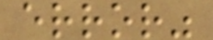error"
